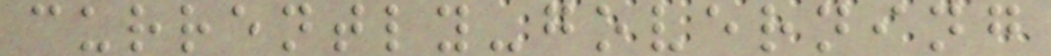currently-governing
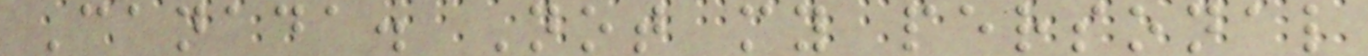Canada. Not my personal
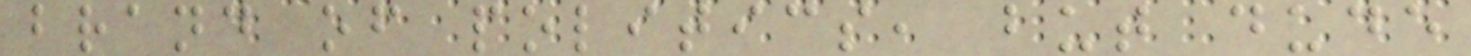brand of politics, but dude
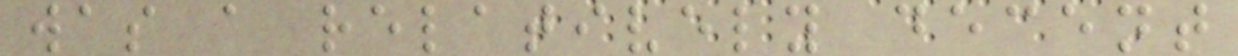was a relatively decent
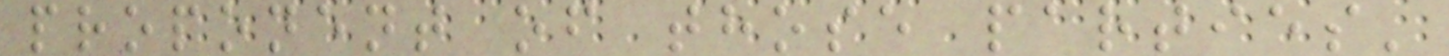proponent of those parties'
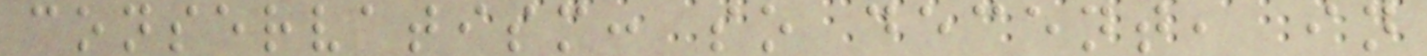conservatism: so decent, in
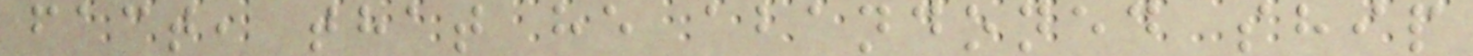fact, that he abandoned ship
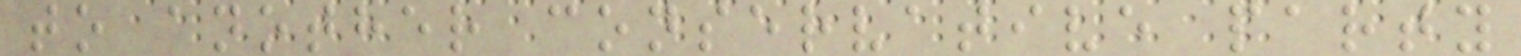to another conservative party
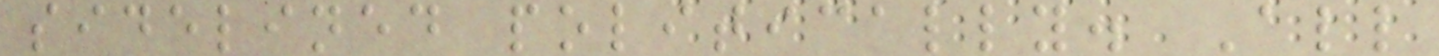sidelined politically. All
